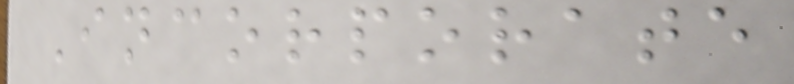Incorporate
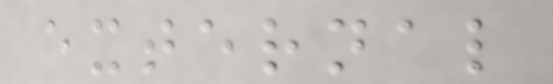external
